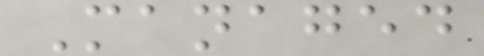Managed
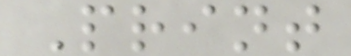Print
